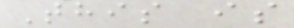This is
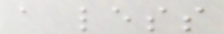a less
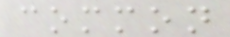common
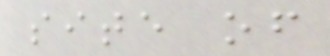site of
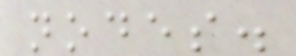nodes.
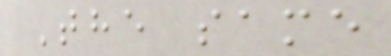The same
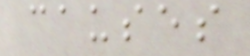causes
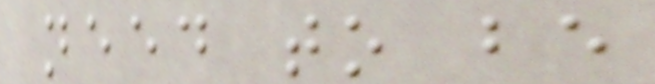need to be
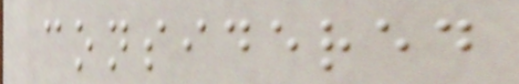considered
